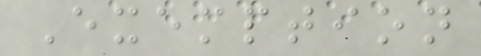Exemption
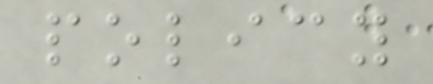policy
